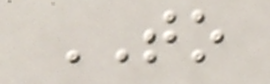TO
